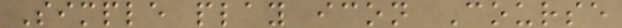Simple play icon Course
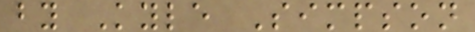by Kyle Simpson
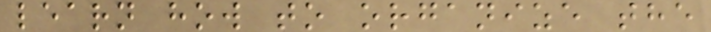learn how to organize the
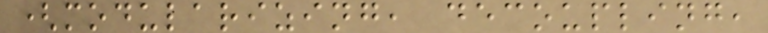(modularizing, decoupling,
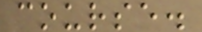course.
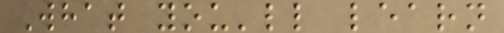What you'll learn
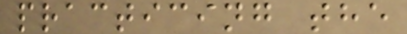practicing the
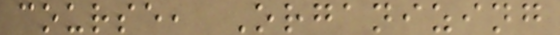course, Organizing
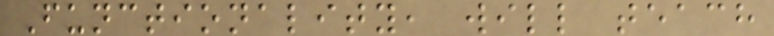Functionality, will teach
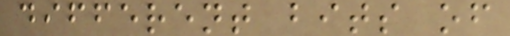different bits of
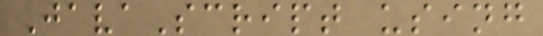JavaScript using
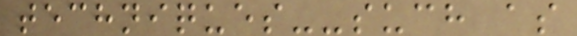techniques--such as
